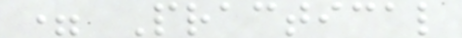= Practical
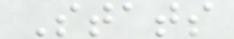Stats
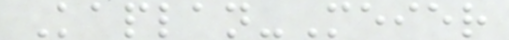Kaplan-Meier
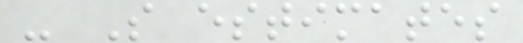- S estimates
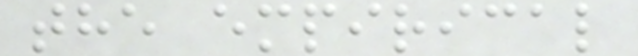the empirical
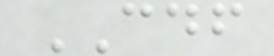CDF
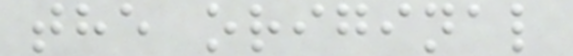the original
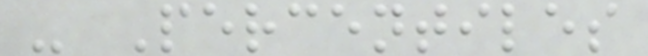- Percentiles
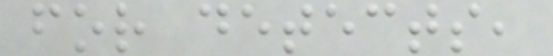for detects,
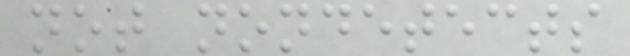not nondetects
